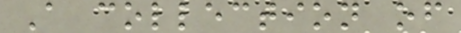A collection of
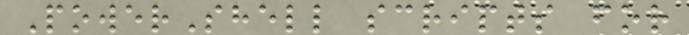PowerShell scripts for
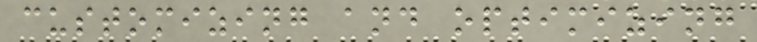customizing and optimizing
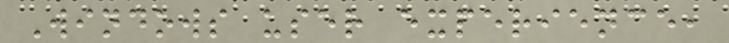Windows user experience,
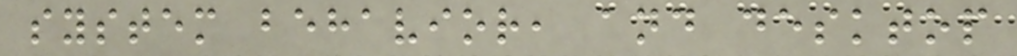system behavior, and desktop
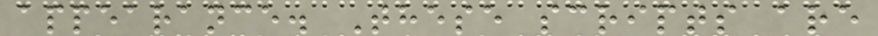appearance. These scripts are
